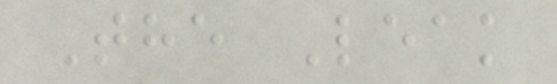The Leak
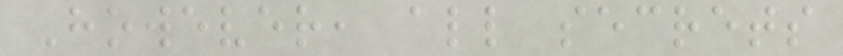However, all secrets
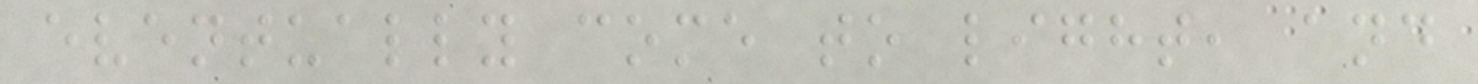eventually come to light, and
